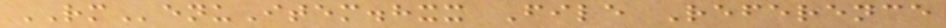RMenuItem.hxx File Reference
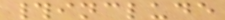#include
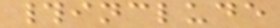#include
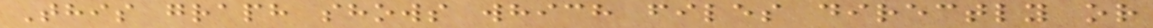This graph shows which files directly or
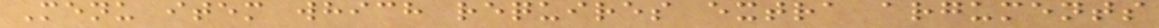Menu item which requires extra arguments
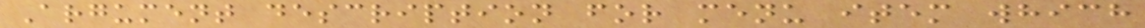Argument description for menu item which
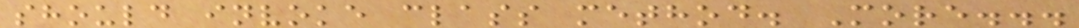should invoke class method. More...
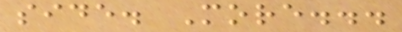side. More...
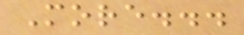More...
